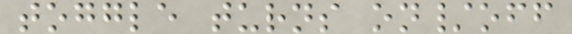toggle turns on/off
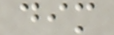dim
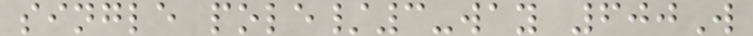single pole/3-way 600W
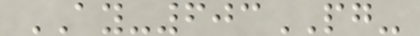AY-603PG-
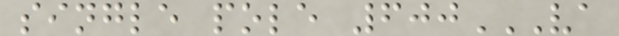single pole 600VA
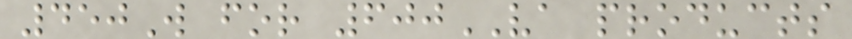450W for 600VA products
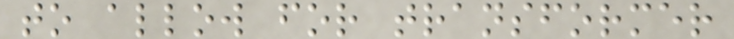to allow for transformer
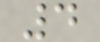4
